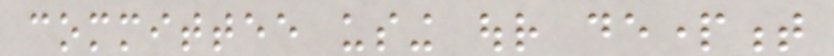committee using our department
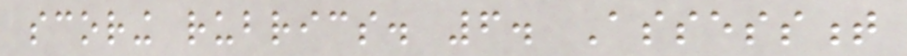scoring rubrics. 6. Assessment
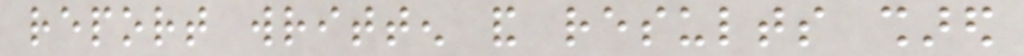report written and results shared
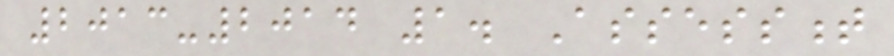2013-2014 1. Assessment
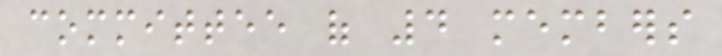committee of 4 members
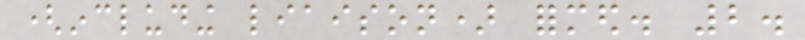(including liaison) formed. 2.
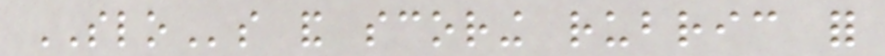SLOs and scoring rubric for
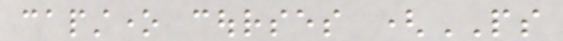capstone courses (PS
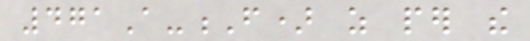471A-F) as per the
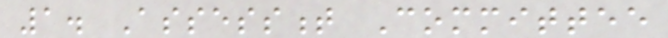1. Assessment Committee
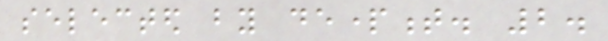selected by department. 2.
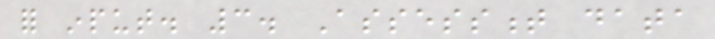for input. 3. Assessment data
